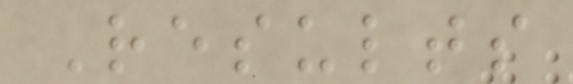Results
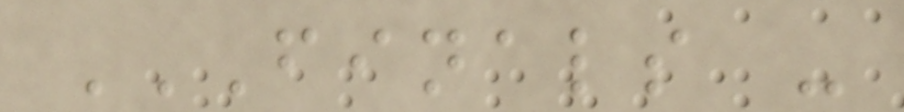FINALS -
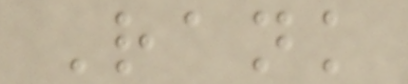Rank
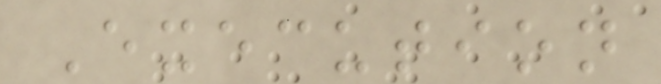Execution
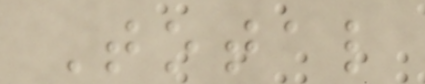Total
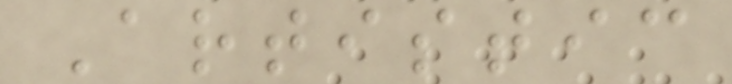Artistic
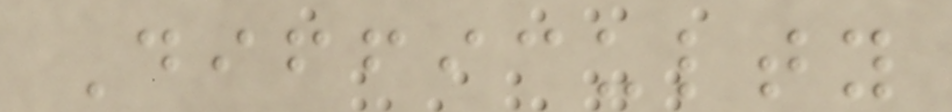Difficulty
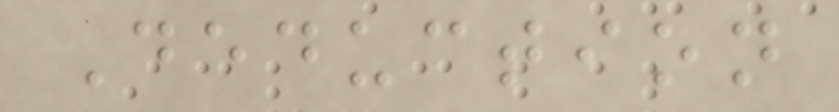Deduction
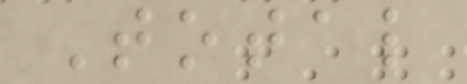Total
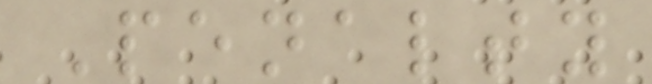Penalty
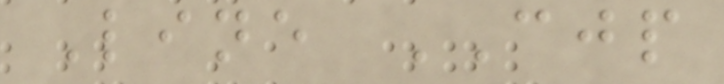Line CJP
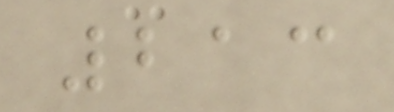213
